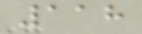118
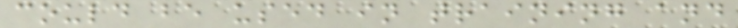could be used in training and
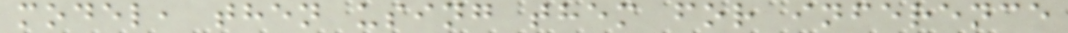model, then using them for inference
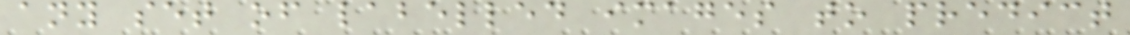any set of labelled images to predict
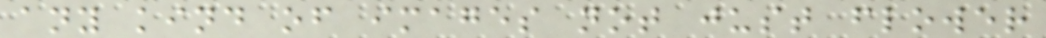any kind of images not just flower
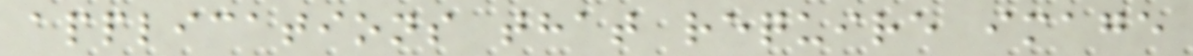applications that require image
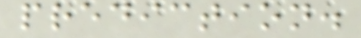prediction.
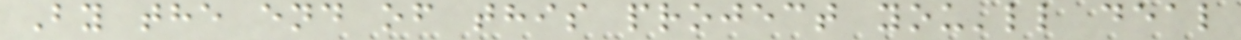By the end of this project you'll deal
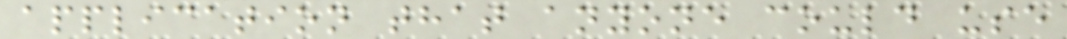application that anyone could use
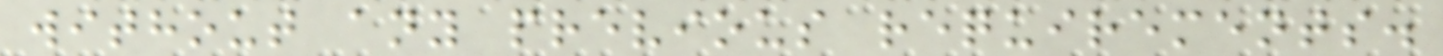without any previous requirements.
